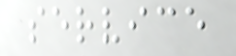service
